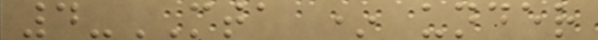4-MTA * under
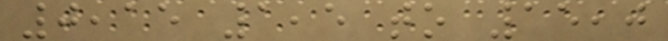0,15 1,5 to 15,0
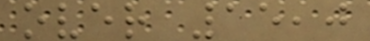over 15,0
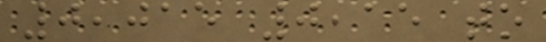0,015 0,15 to
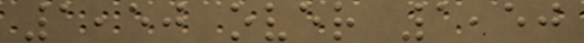1,50 over 1,50
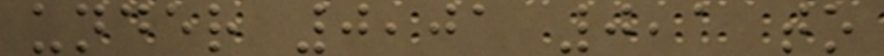under 0,01 0,1 to
